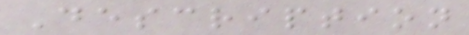Description
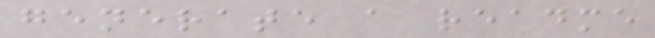generate a readme
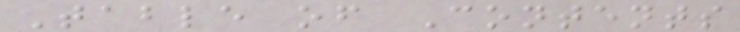Table of Contents
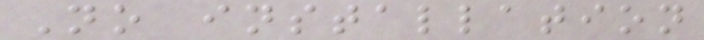No installation
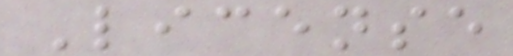License
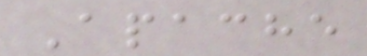Apache
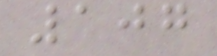107
